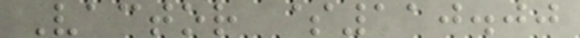Vactor $110.00
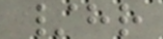/hr
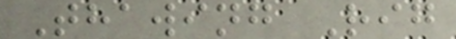Thawing Rig
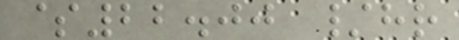$22.00 /hr
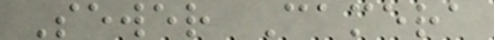Sewer Camera
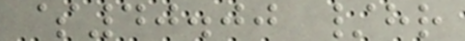$40.00 /hr
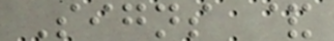Signs &
